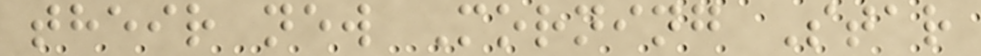their new Morning Star
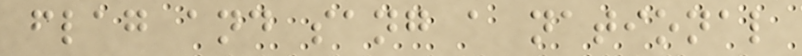flag and sang a national
